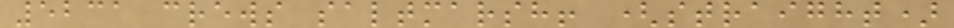5231 crews saltmarsh! (straight)
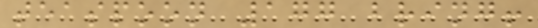teaspoon 177 bring!
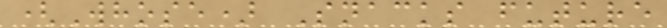(Whose) Snacks future
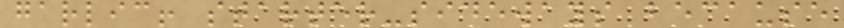garlic! starter-sideways because
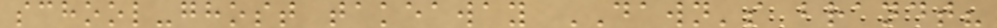school-ghost takeaway DAWN's brandt?
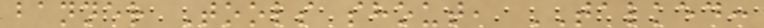banner Tools shout, TALKED:
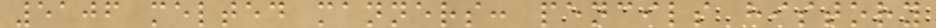5106 melted manners: pencils history
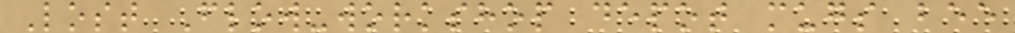Lost Flow-workshop depot mugs bee
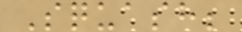Squash;
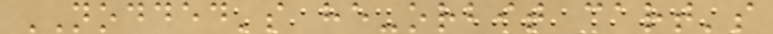NODDED's he-orbit cart's
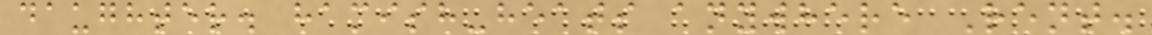daughter. hamish-heats anywhere Rent.
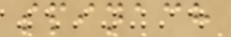spinach
